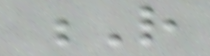R
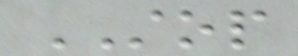STOP
